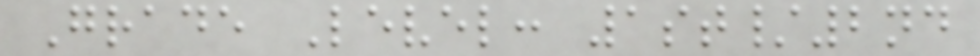Grade Level: 1st/2nd
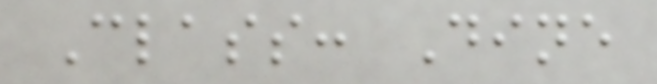Class: Dine
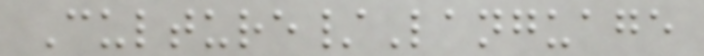Culture/Language
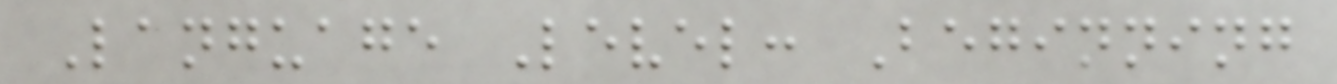Language Level: Beginning
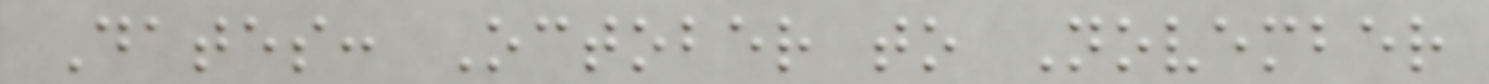Dates: October to November
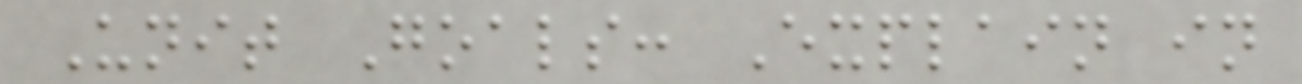Unit Goals: Explain in
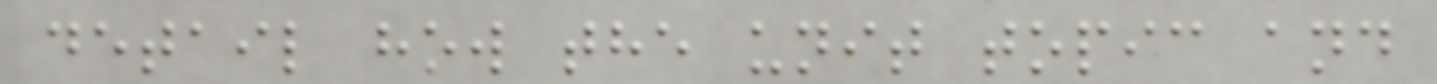detail how the unit topic and
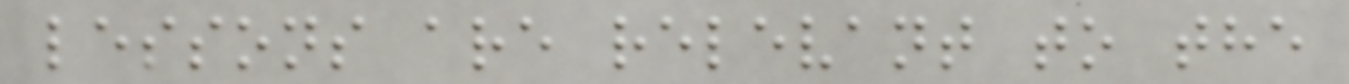lessons are relevant to the
